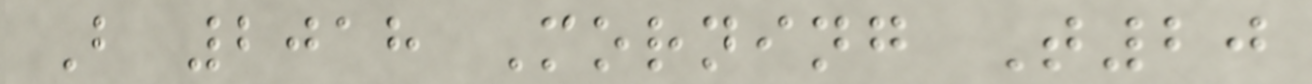B 2018 Morning T20
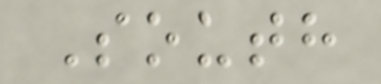South
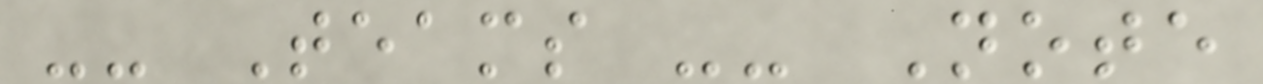-- Teams -- Note
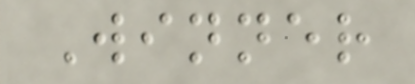Winner
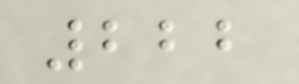222
